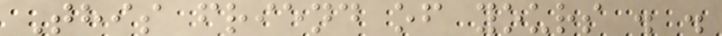This friend of yours . .
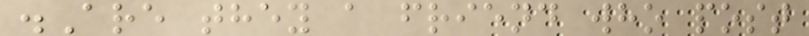.Are they a friend who post
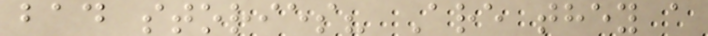bad stories? Are they a
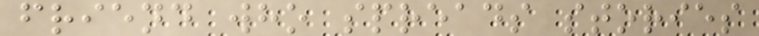friend who spreads stories
